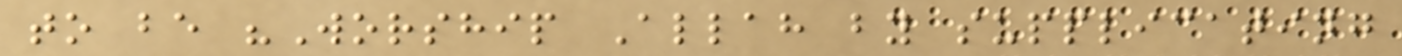to be "Worship Allah by supplicating
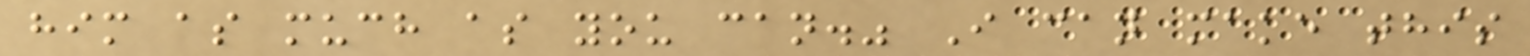him as much as you can." I can make this
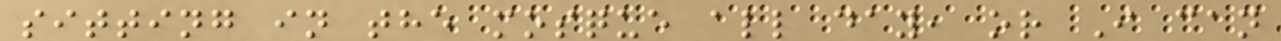sitting in the mosque all day, or I can
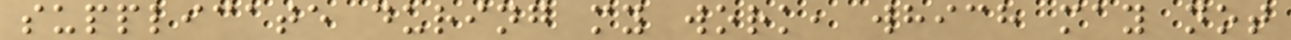supplicate during my work, which may not
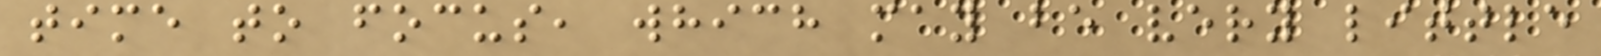time to focus, which may be very little
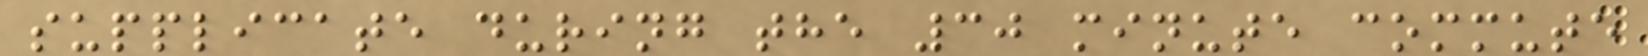supplicate during the 30 minute commute
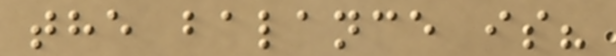the balance is?
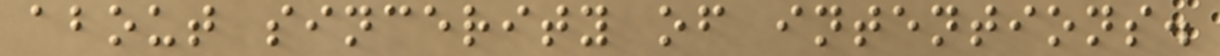about sincerity of intentions.
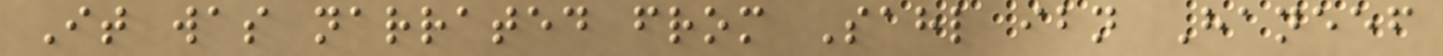It was narrated from Sahl ibn Haneef
